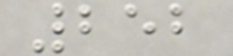252
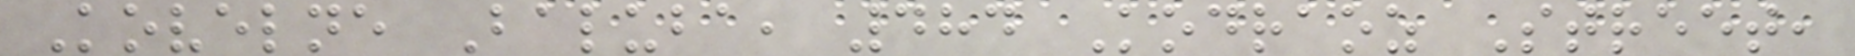Kovelne Baluba, 484 Kodraoz Street,
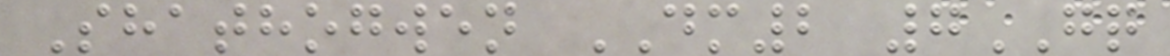Shathogwen DM2 7GQ
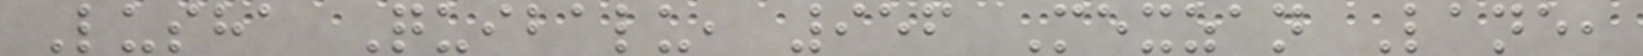Lusha Quibalu, 956 Mexzan Lane,
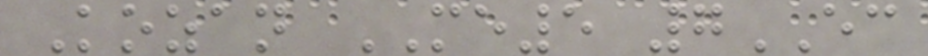Kozan ME5 7EC
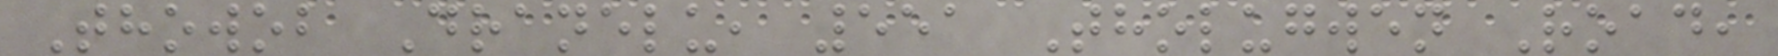Thowob Dranelu, 551 Tholugwen Road,
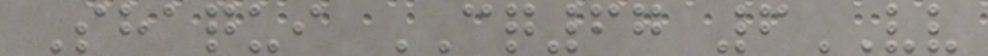Shaqui CQ67 6VV
